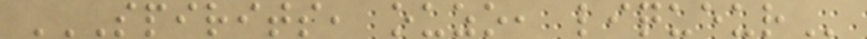SPIRITS, OUZO, LIQUEUR
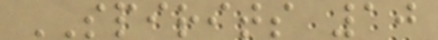SPIRITS 10
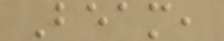Beam,
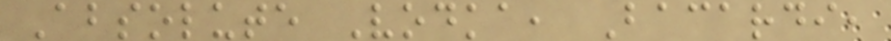Absolute Vodka, Bacardi,
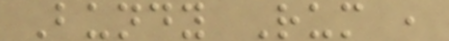Bundy Rum ,
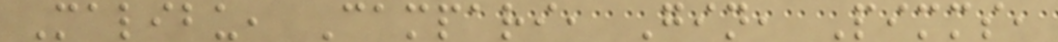Malibu, Campari, Gin, Pimms,
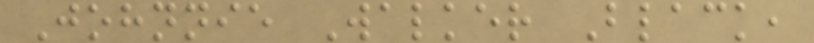Johnnie Walker Black,
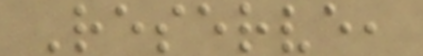Reserve,
